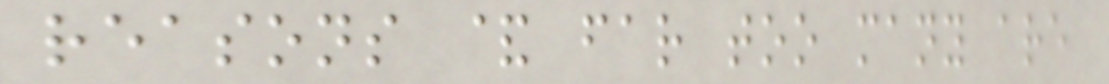reasons & far too many are
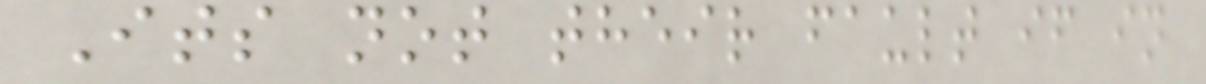Its not their fault if in
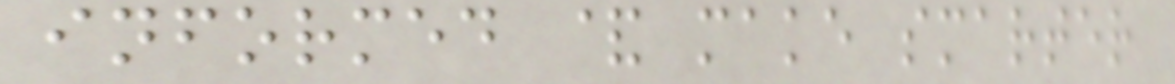informed & make smarter
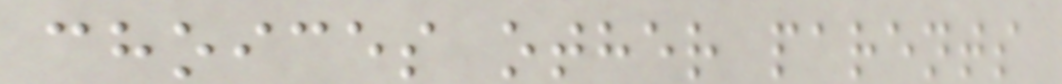choices other parents
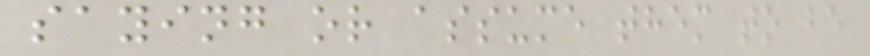saying or assume them to be
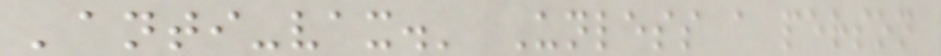'anti-vax.' Unless a person
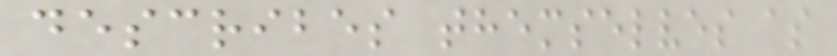describes themselves as
